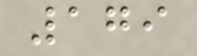179
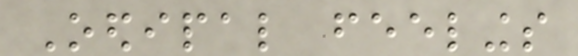Oedipal feelings
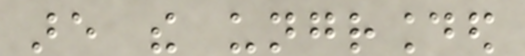are the ungrounded
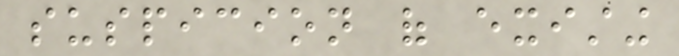suspicion of existing
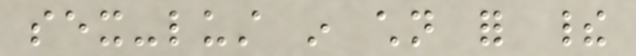sex-lust in children for their
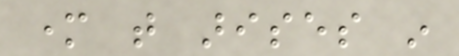mother that arises in
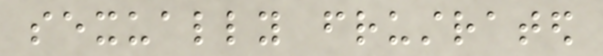sexually frustrated
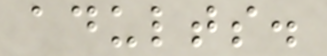adults.
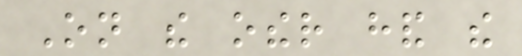On the other hand the
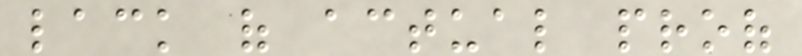lack of actual proof
